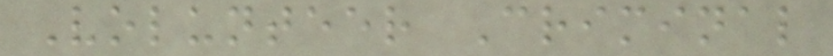Volunteer Criminal
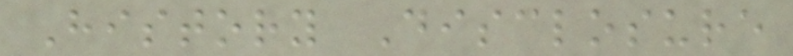History Disclosure
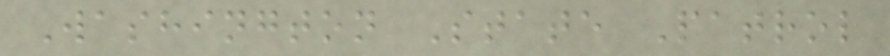Washington State Patrol
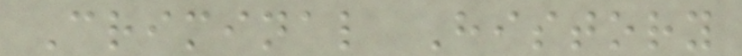Criminal History
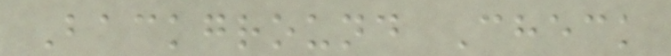Background Check
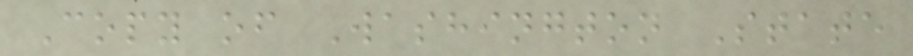Copy of Washington State
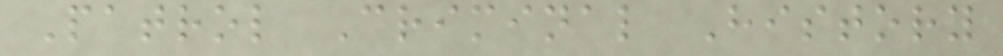Patrol Criminal History
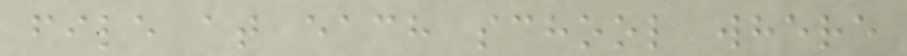file at each school where
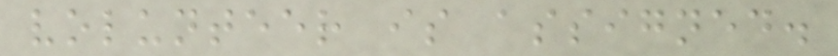volunteer is assigned.
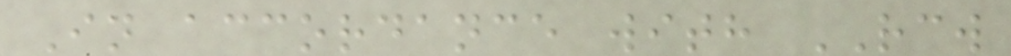In accordance with RCW
